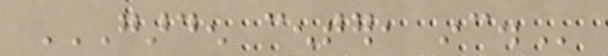GARDEN CENTER, INC.
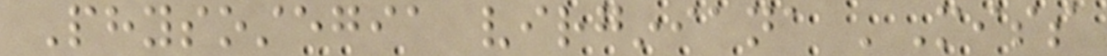Physostegia virginiana 'Miss
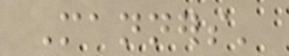Manners'
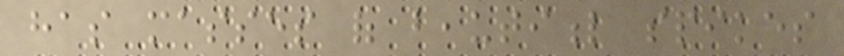has masses of beautiful spikes
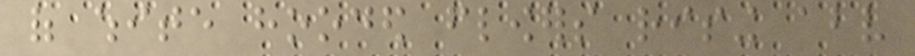of white hooded flowers rising above
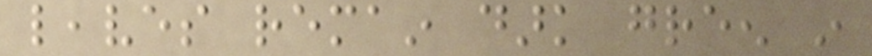leaves remain dark green in
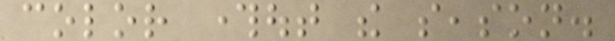color throughout the season.
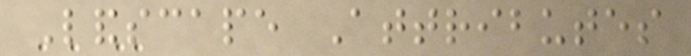Landscape Attributes
